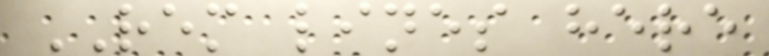REM lines here
